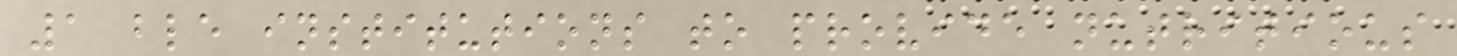1 ble institutions to provide nutritious
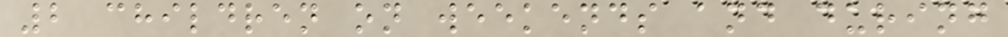2 children on weekends and during
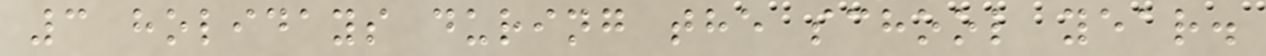3 holidays during the school year.
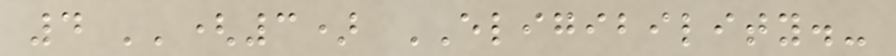4 ''(3) ELIGIBILITY.-
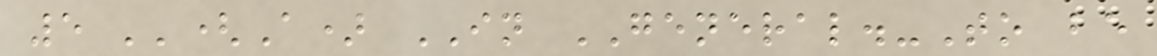5 ''(A) IN GENERAL.-To be
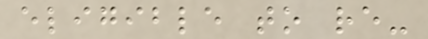eligible to re-
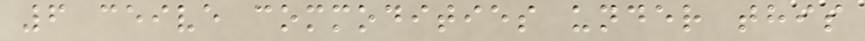6 ceive commodities under this
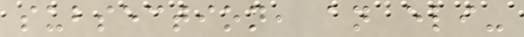subsection, an eli-
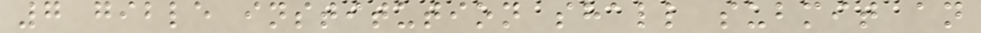7 gible institution shall submit an
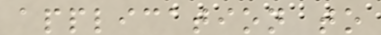application to
